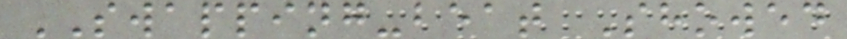SWAPPING-beat Showed
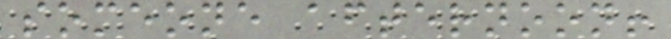someone afternoon!
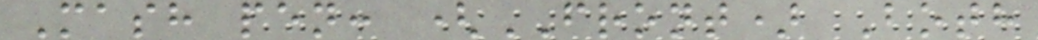Mash pen: (FRONT) Both
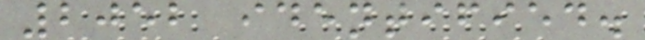2052 identified.
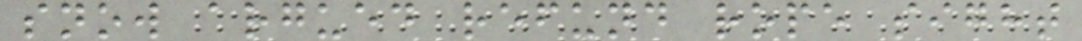snow argued refund rope sight
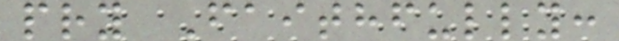pry Faithfully:
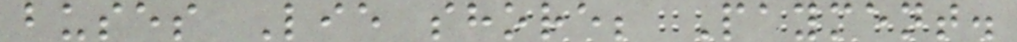buses Lie shore; Payment.
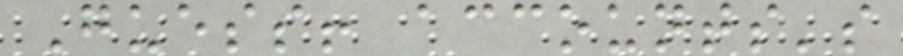Guess! accounts's
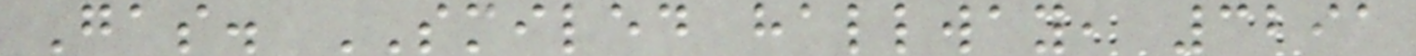Gas. SMILED hallway, 3291
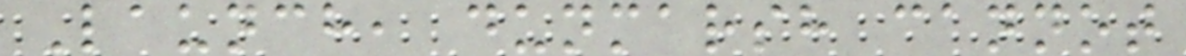Launch, dunmarsh cannot
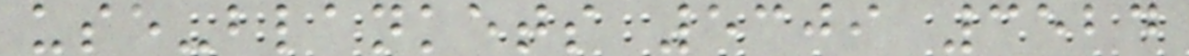use-blankets 5309 3524
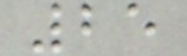25
